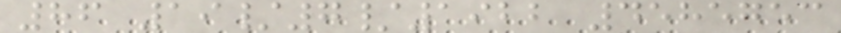86 19/7/1922 4585753
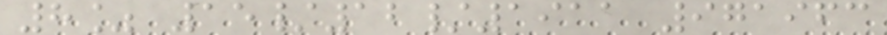8% 15/12/1911 971963
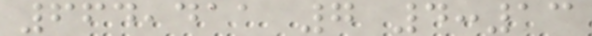664,411 7 4:13
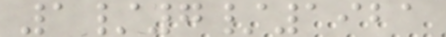1/7/1921
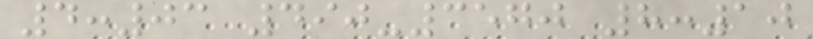4:03 490-3570 8:10
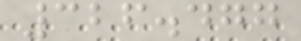326.477
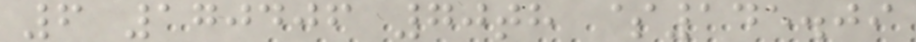6 170406 70th $145.09
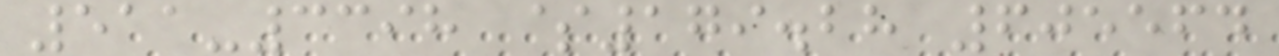511-3398 $179.28 605564
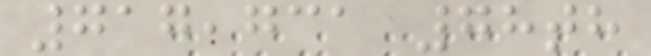717,731 78th
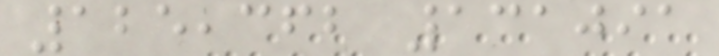125,362 131091
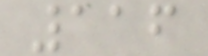116
